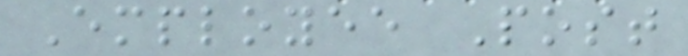Employee Post
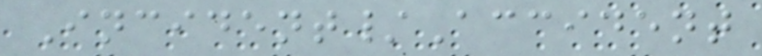Incident/Accident
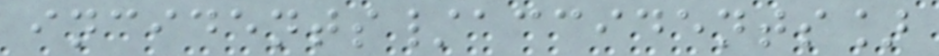incidents/accidents]
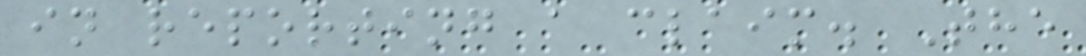in reporting a claim. The
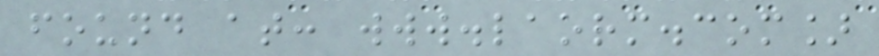found at: www.laorm.com]
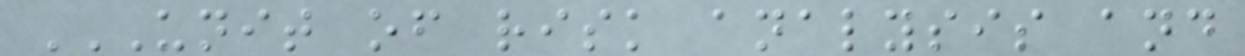UNIT OF RISK ANALYSIS AND
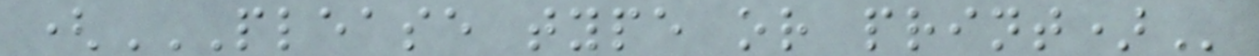(PLEASE TYPE OR PRINT)
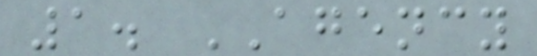1. AGENCY
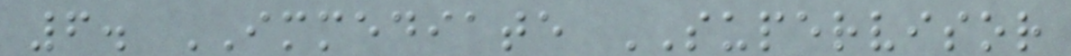6. IMMEDIATE SUPERVISOR
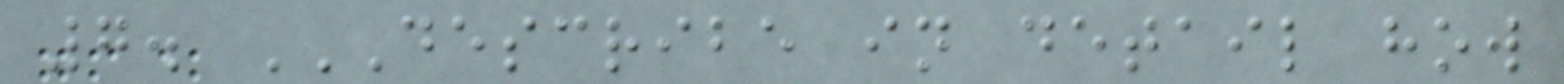7. DESCRIBE IN DETAIL HOW
